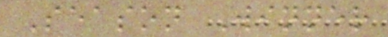Season Winner
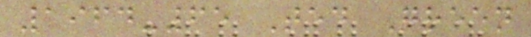1964-65 Ted Green
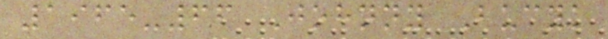1965-66 Johnny Bucyk
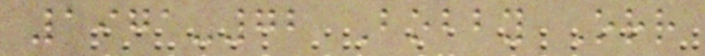1971-72 Bobby Orr
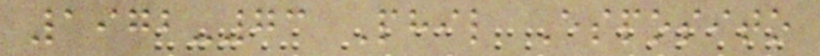1972-73 Phil Esposito
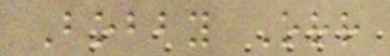Bobby Orr
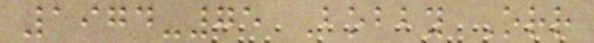1974-75 Bobby Orr
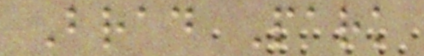Brad Park
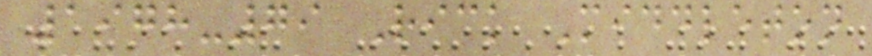1978-79 Rick Middleton
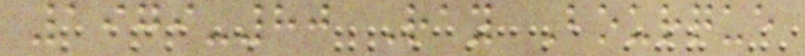1979-80 Ray Bourque
